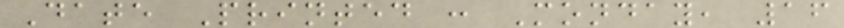Date Printed : Monday, 16
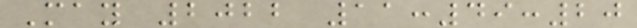May 2022 11:49:20
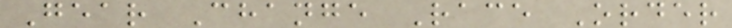Gear Change Race Order
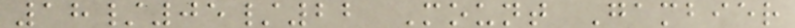18/05/22 Mount Gambier
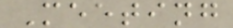Meeting
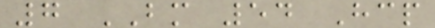7 BM 54 Hcp
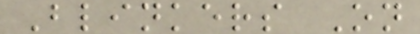Blinkers On
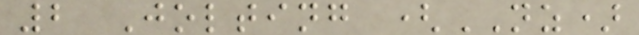2 Jolting (NZ)
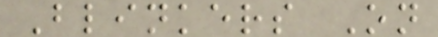Blinkers On
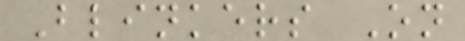Blinkers On
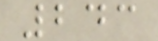243
